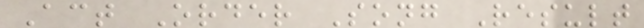Act Order Song Result
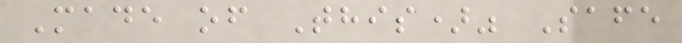Made of This)" Safe
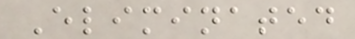Eliminated
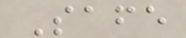Safe
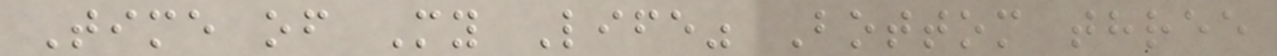Time of My Life" Bottom three
